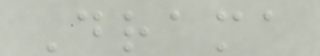Drama
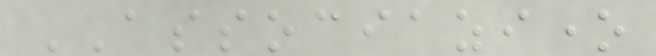ASSOCIAZIONE
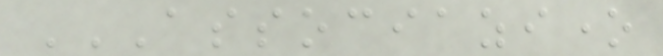ASSOCIAZIONE
